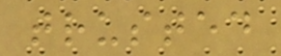trusted
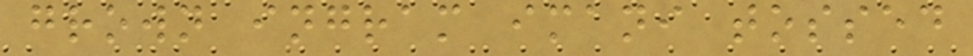grown ingram imani tossed
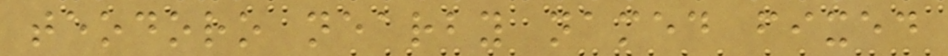teodoro nearby named fixed
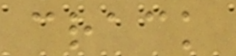crack
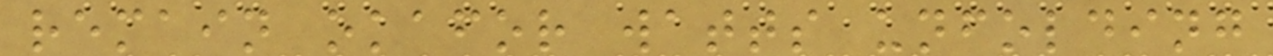remain okafor watts unfolding
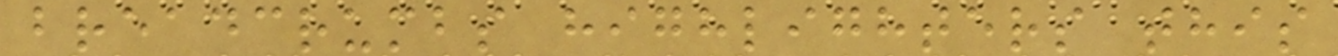breadcrumbs highlighters this
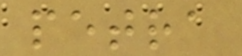petra
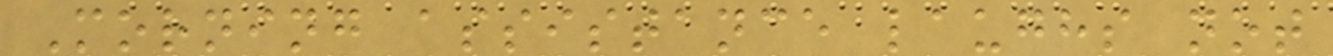Morning assistance laughs not
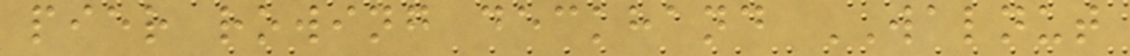pier rowing deckhand WALNUT
